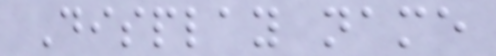Display name
